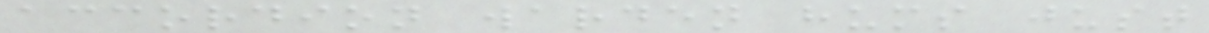accordion warden hums just
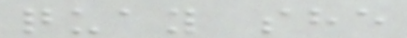quay she
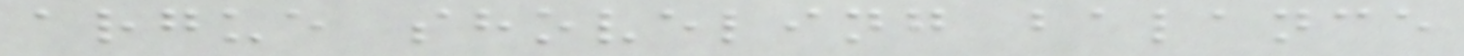argue shoveling balance
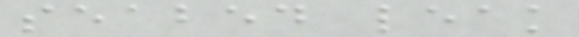seabed leak
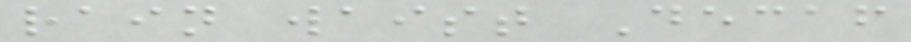rain waist Decaf
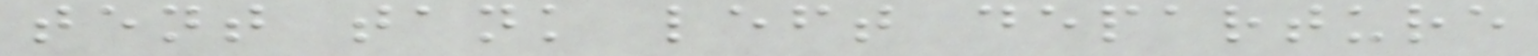tent tank left departure
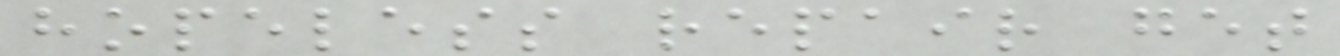hopeless repair get
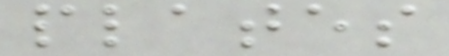plates
